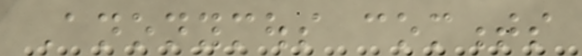Anonymous comments
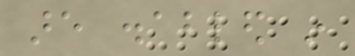are disabled in
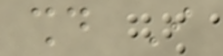should I
